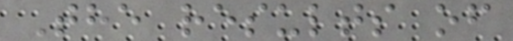The results of
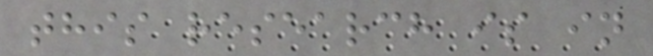this research is in
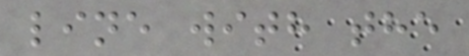line with the
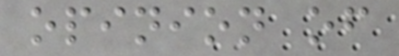opinion of
